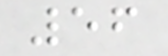56
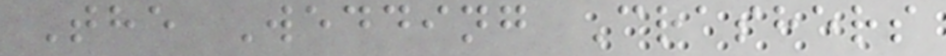The Wedding Crashers
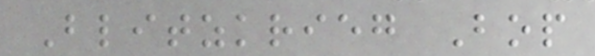Blitzkrieg Bop
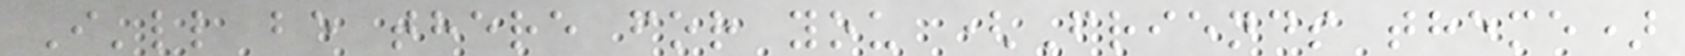I'll be there for you (Friends theme)
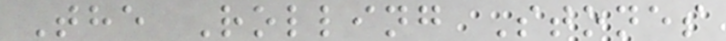The Rolling Stones
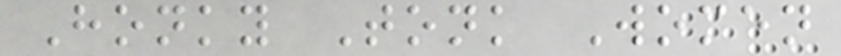Honky Tonk Women
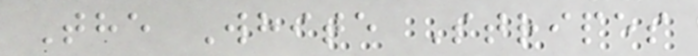The White Stripes
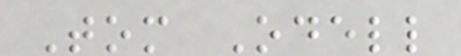Tom Odell
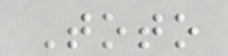Toto
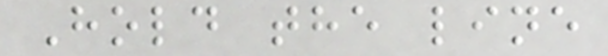Hold the line
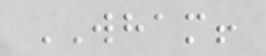WHAM!
